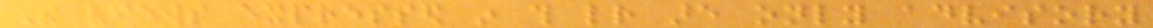The views expressed in this letter are only advisory
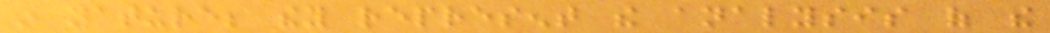in nature; they represent the analysis of the
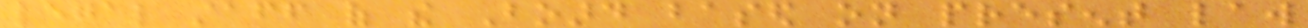legal staff of the Board based on present law
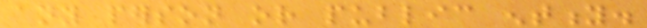any person or public entity.
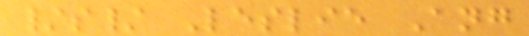/s/ Leslie Ang
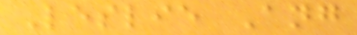Leslie Ang
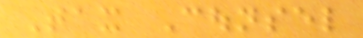Tax Counsel
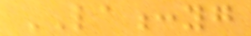LA:yg
